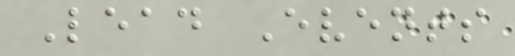Lead Events
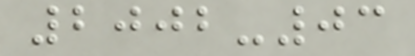2002-03
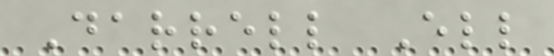Darrell Ell
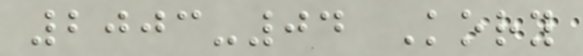2003-04 Kory
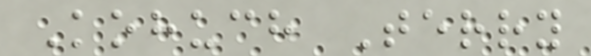Kohuch Terry
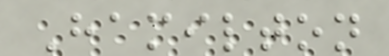Hamilton
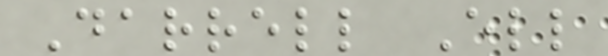Darrell Ell
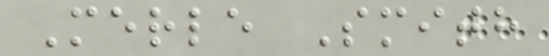Merle Smith
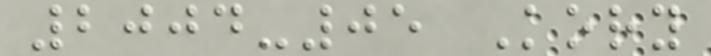2004-05 Kory
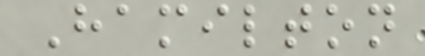Hamilton
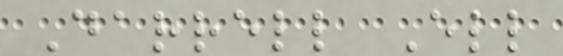Darrell Ell
